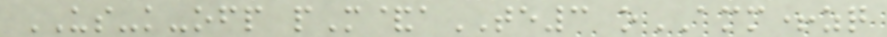US-k-ofp pM&aTE3 oAMM+zq
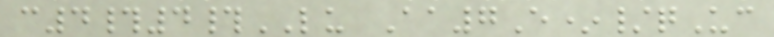c4#4#LU Aa7E*/qUc
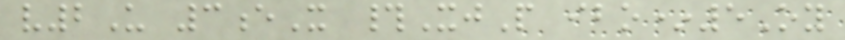v2U 3eX #XjP ibo*5Oy
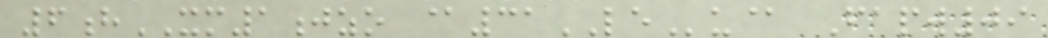6hXM1jzo @31LEu@ Fapw09
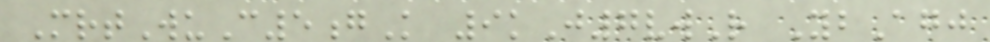MrtWuC5gK 9kJ7vwR YbAgj
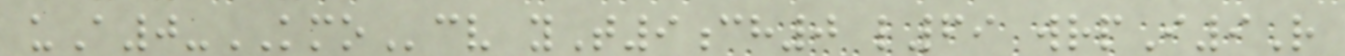uA0-KMOcv yT9ch0 l69 wrpI9R
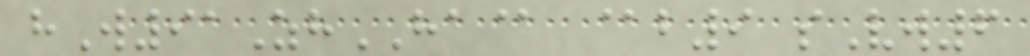hW91ZhHA@ @b9 sVw6
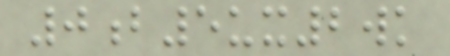0b5ux2wk
